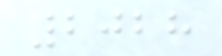2028
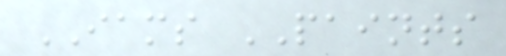IAMS PAINTS
